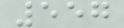557
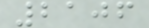2106
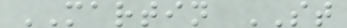MARTIN ST
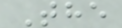The
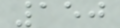150
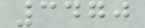3470
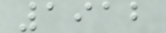1912
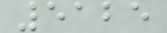5125
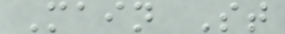Main St
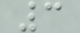3
